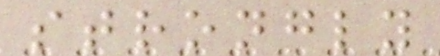strongly
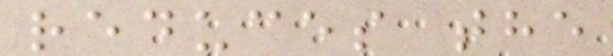reduces the
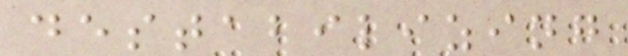destabilizing
